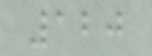120
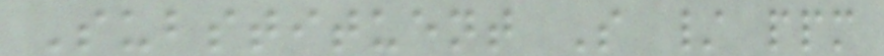Substituent S / ppm
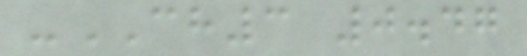-CH3 0.47
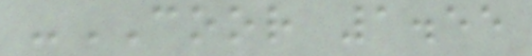-COOR 1.55
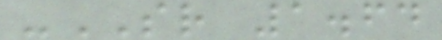-SR 1.64
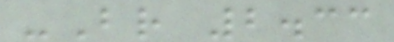-Br 2.33
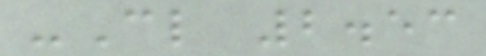-Cl 2.53
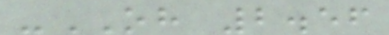-OH 2.56
